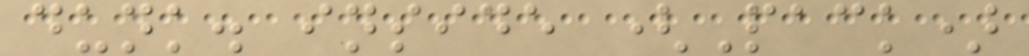dunk. inside (Pack)
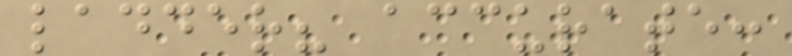ladder? accurate:
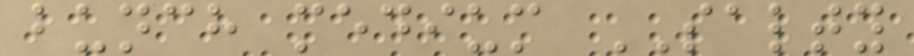bunch medium SALTY
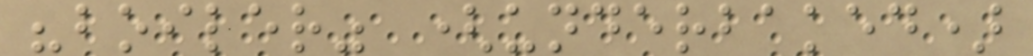"boiler" (underbaked)
